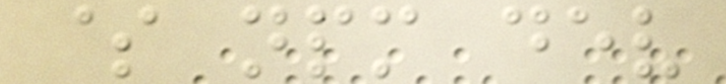$ npm dev
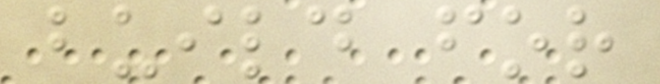build for
